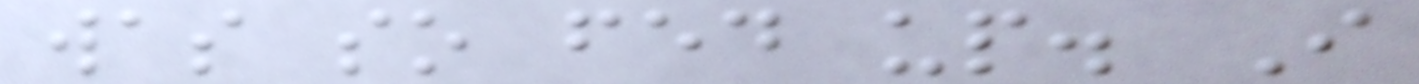was so fed up. I
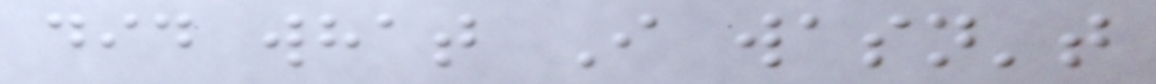did what I wasn't
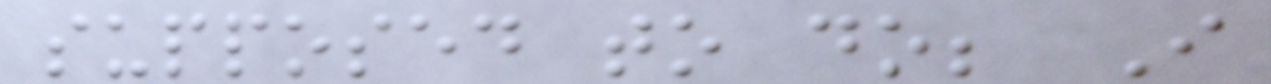supposed to do; I
